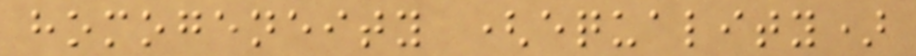homogeneity (equality)
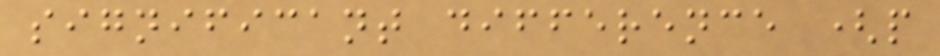significant difference (p
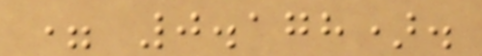= 0.178).
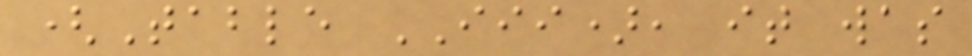(Table III), it was
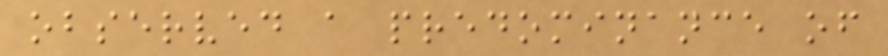observed a predominance of
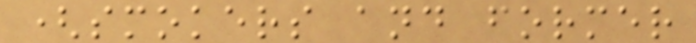(smokers and former
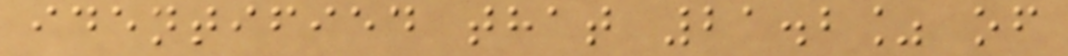identified that 21.2% of
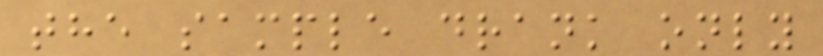the sample drank only
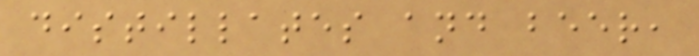distillates and beer,
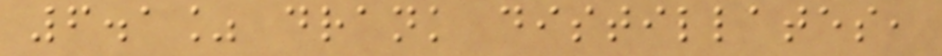6.1% drank distillates,
